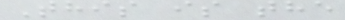This is the
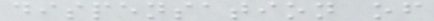dispensation of
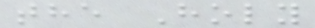the Holy
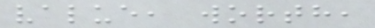value, worth,
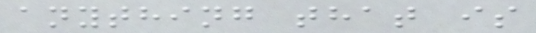anything that is
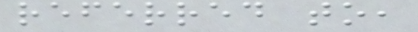referred to,
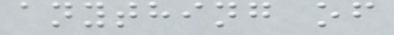anything of
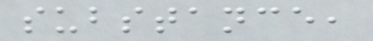substance,
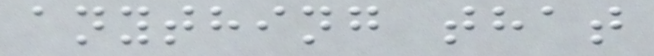anything that
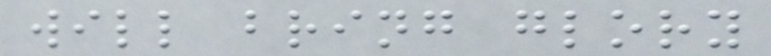will bring glory
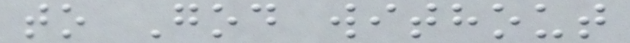to God without
